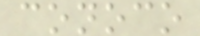conoco
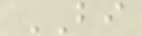BI
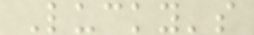Lucky's
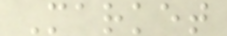Market
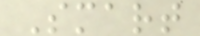Smart
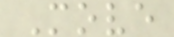Move
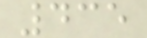435
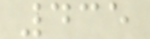435
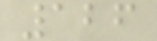126
